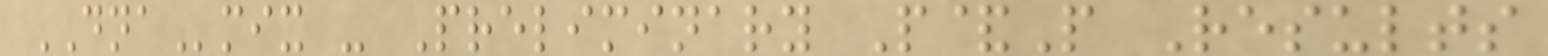DNAmix - Preliminary P&P Results
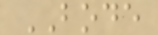BODE
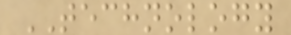TECHNOLOGY
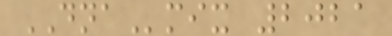DNAmix 2021
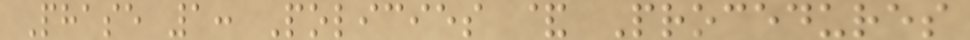Phase 1: Policies & Procedures
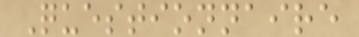Questionnaire
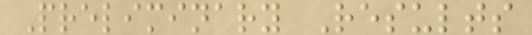Preliminary Results
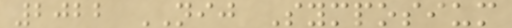2022 NIJ Symposium
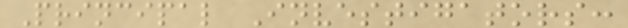Principal Investigators:
